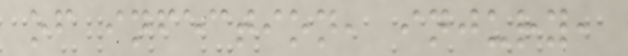of infection, injury,
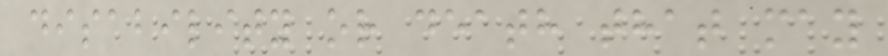disability or death that may
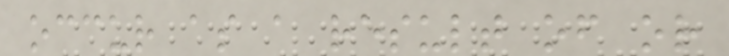occur as a result of or
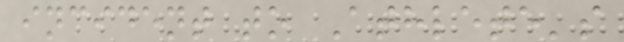incident to Athlete's
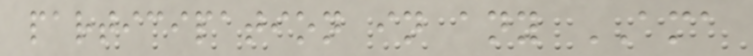participation in any AMA
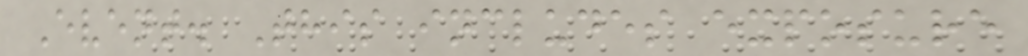Event. This includes exposure
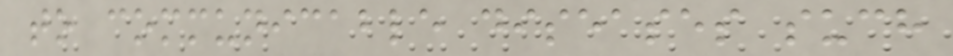to communicable diseases such
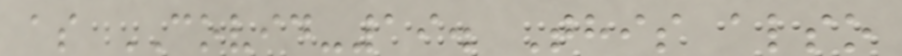as COVID-19. This also
